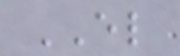EL
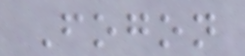Fogon
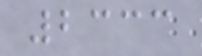2333
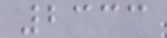2333
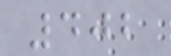402
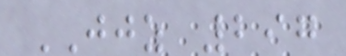JJZ 297
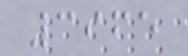3965
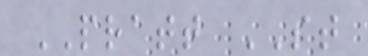PRATT ST
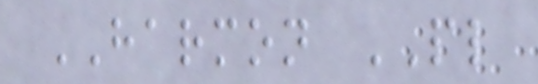HARMON PL
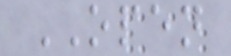OPEN
